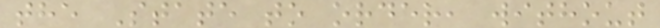the State to order, without
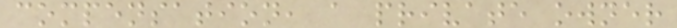compensation, a private owner
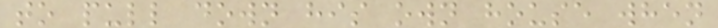to pull down his own house when
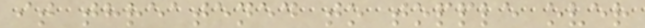it threatened to topple over
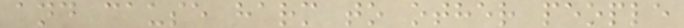and cause harm to other people
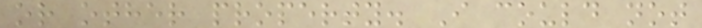or other property. I could not
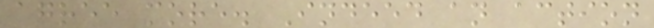agree more. Indeed an action
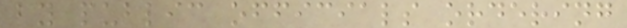by public officials ordering
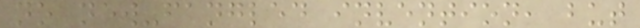no new-fangled invention, but
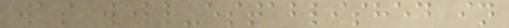was well-established in
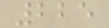225
